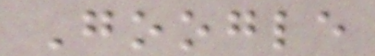Google
